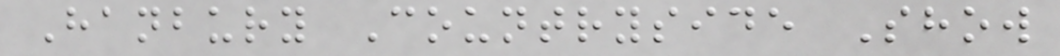Hanbury Countryside Show
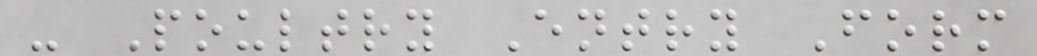- Poultry Entry Form
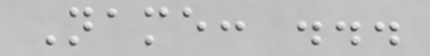Name: ...
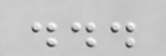...
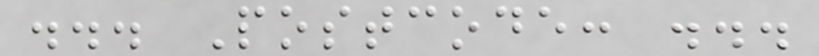... Postcode: ...
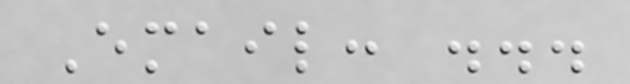Email: ...
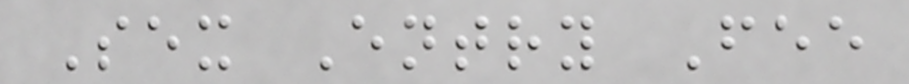Sex Entry Fee
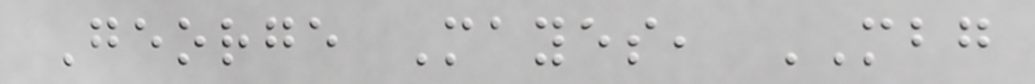George Mayes, MBG
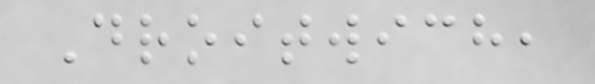Droitwich,
